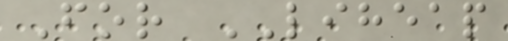For LIHEAP
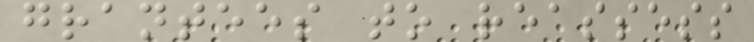grantees to reassess
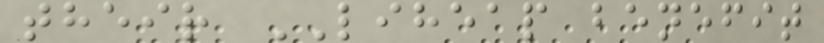their LIHEAP benefit
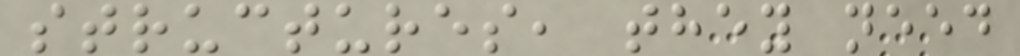structures, they need
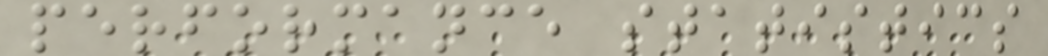performance statistics
